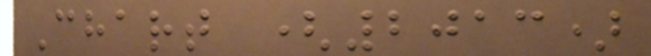Chart (2013)
